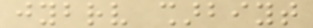jybrv sharbiyt
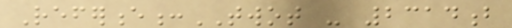Reference:TWOT - 2314b
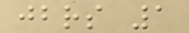jbrs 1
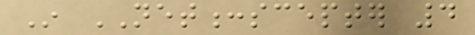In NET:scepter 4
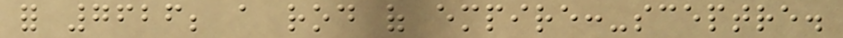for 7626; a rod of empire:-sceptre.
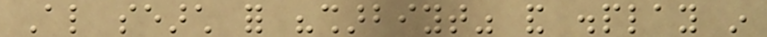Also search for "sharbiyt" and display in
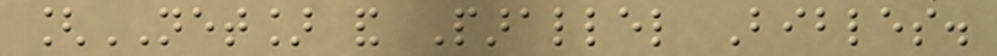[NET] and Parallel Bibles.
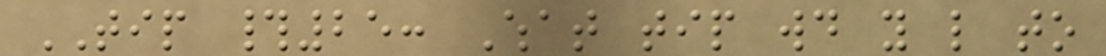TIP #25: What tip would you like to
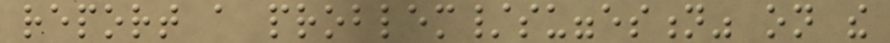report a problem/suggestion" on the
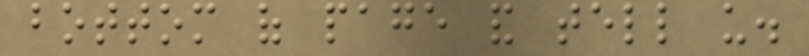bottom of page and tell us.
